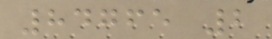84765 2
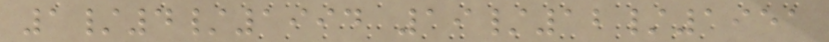1/4/1994 19/12/1951
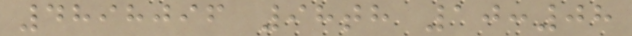4898096 98th 10:08
